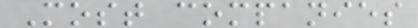Most companies
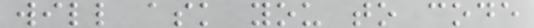will ask you to code
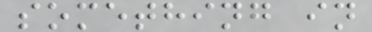something in
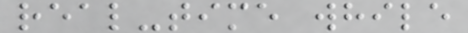real-time while
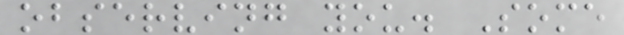observing you. Some
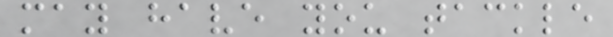may have you tackle
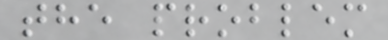the problem
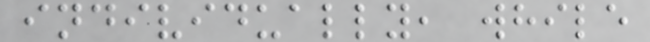individually, while
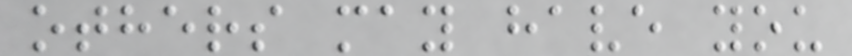others may have you
